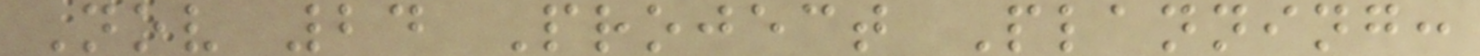Nov 24 Project Planning:
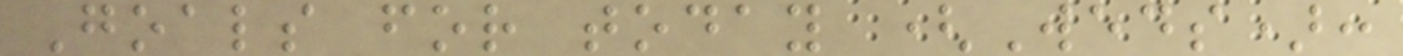Goals for today (Weds):
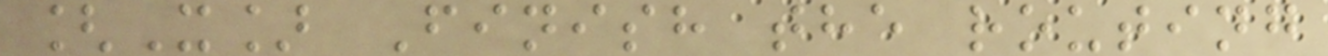[X] Finish the routing
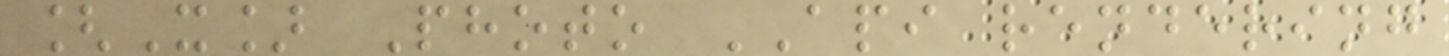[X] Photo API rendering
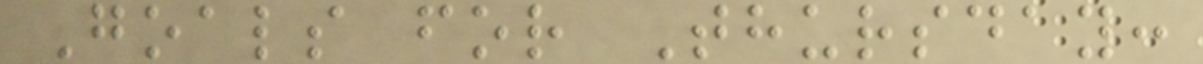Goals for Thursday:
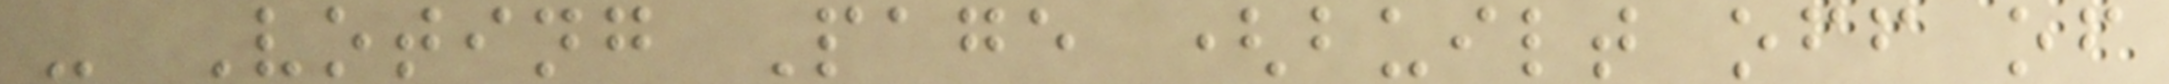- Voting Page (built off of
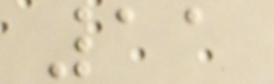11
